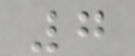7
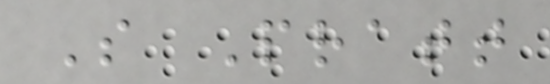S Pratt
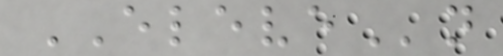ELEVEn
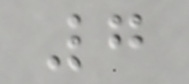7
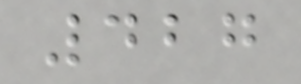427
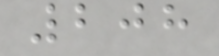208
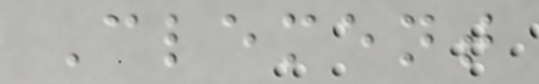Clement
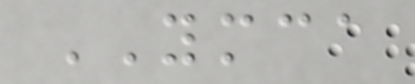YMCA
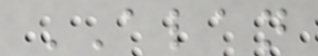ALAN
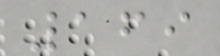169
